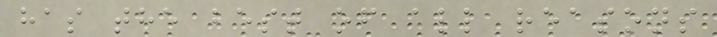has the best of all reasons
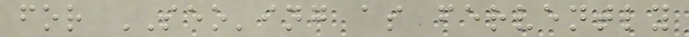for SEO'ing as fervently
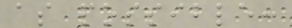as possible:
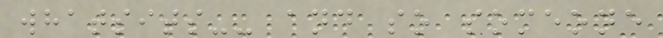whatsits-- and so someone
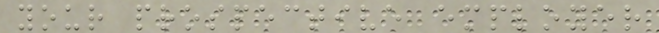your prospective employer
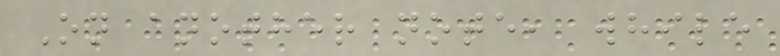On another note, while
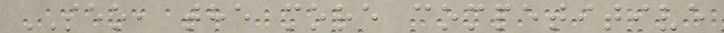SEO, the more competitive
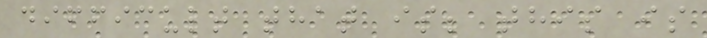difficult that is; this is
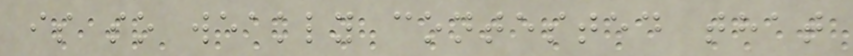is so weakly contested that
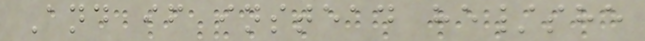And if instead he/she
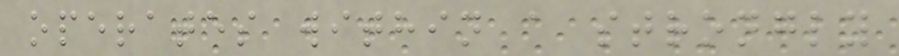operates within a strongly
